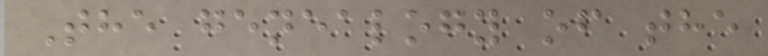The genealogy of the
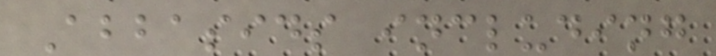Abbasids including
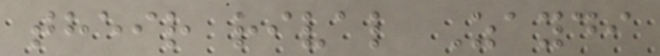their rival Zaydi
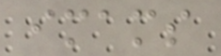imams
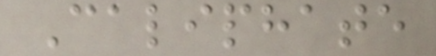Caliphate
